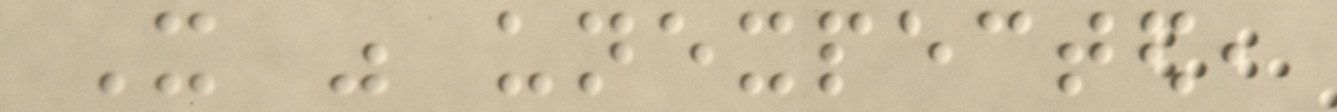It was unexpected,
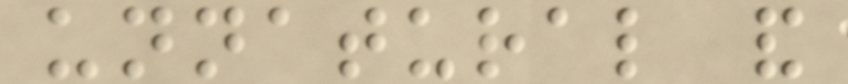unnatural and
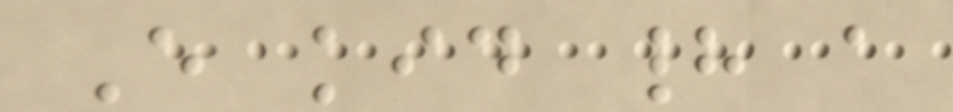Every kid had a
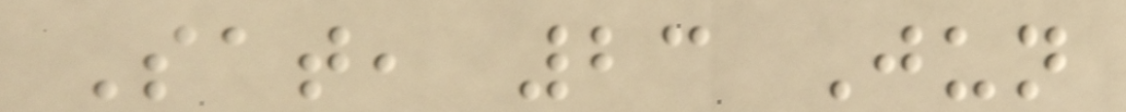Sat, 23 Jun
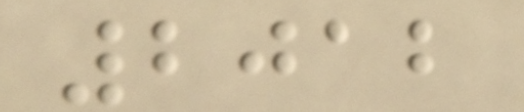2012
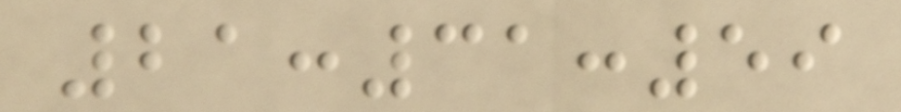21:31:59
